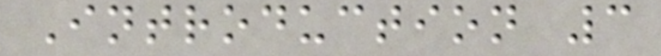Introduction 3
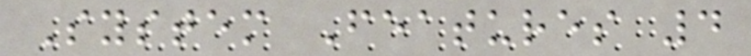System Features 4
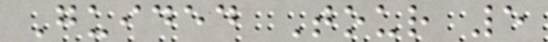Guided Tour 5
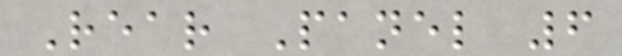Rear Panel 6
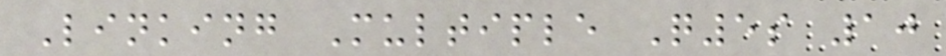Linking Multiple Q5s 10
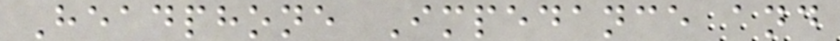Headphone Impedance and
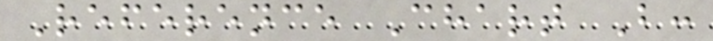Reference Chart B:
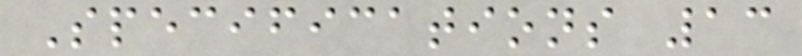Specifications 13
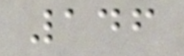146
